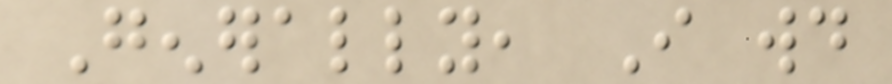Generally, I would
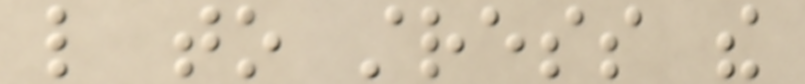like to stress the
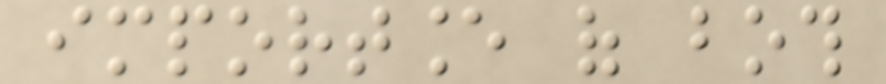importance of both
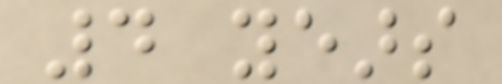4 years
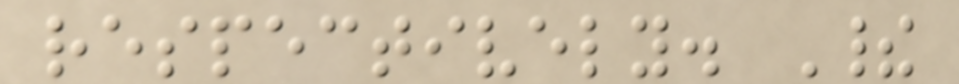respectively. Their
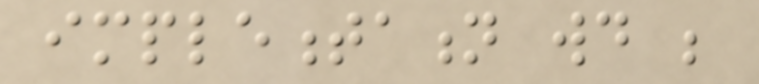implementation would be
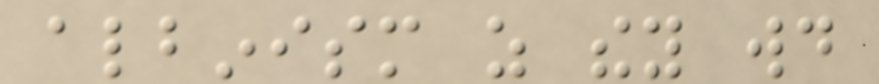albinism as they would
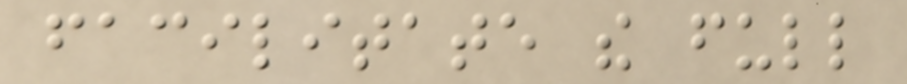facilitate the full
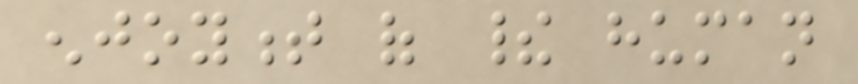enjoyment of their human
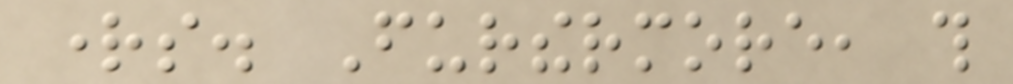rights. Furthermore, this
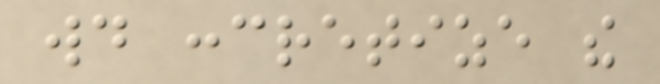would concretize the
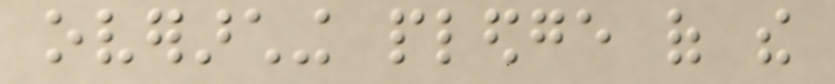overarching pledge of the
